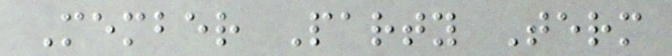Member Party Term
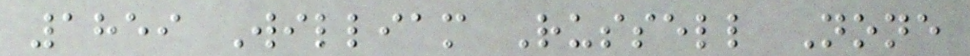1859 William Russell None
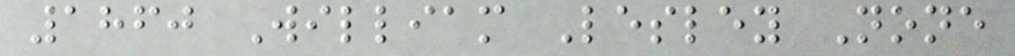1860 William Lesley None
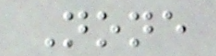None
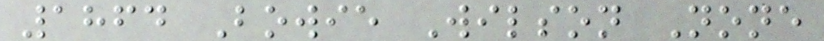1864 Bowie Wilson None
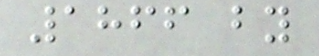1866 by
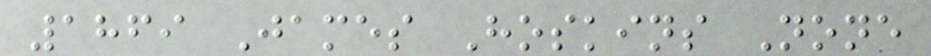1869 James Hoskins None
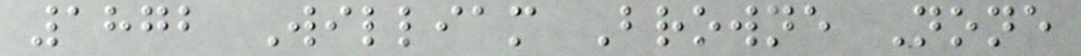1872 William Browne None
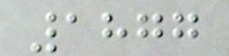1877
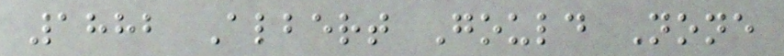1882 Albert Gould None
